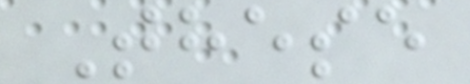These
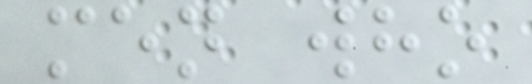men who
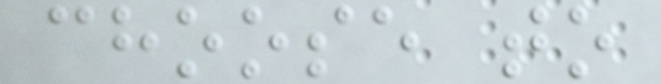choose to
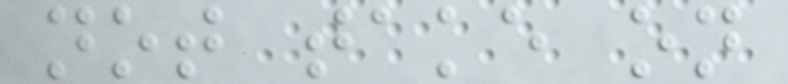not take on
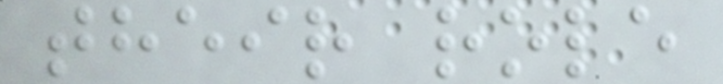their role
